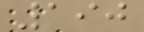190
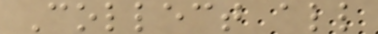Collect all
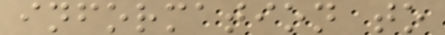information to
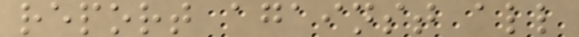report against all
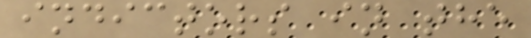indictors in the
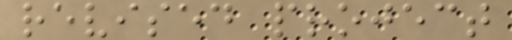revised project
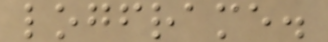logframe.
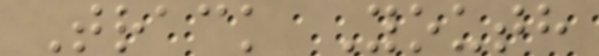Track Youth
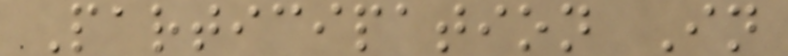Participation In
